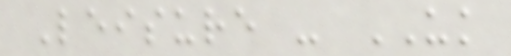Leisure - UK
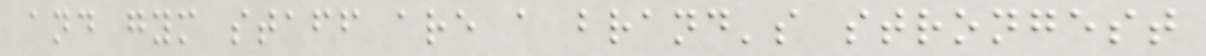and gym staff are a brand's strongest
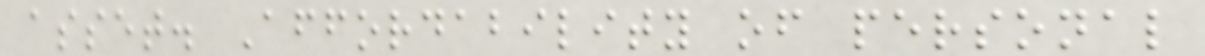asset. Affordability of personal
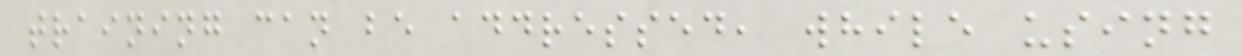training can be addressed, while using
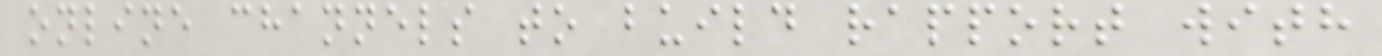online channels to build rapport with
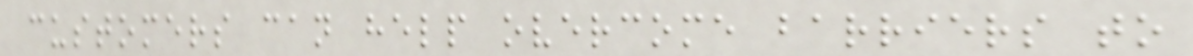customers can help overcome barriers to
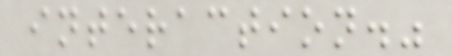interaction."
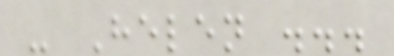- Helen ...
